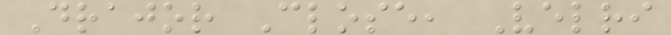Drajor Close, Velri
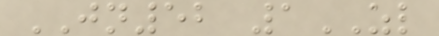JN52 1ZL
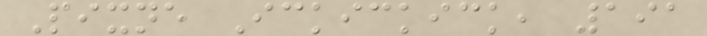Pixne Ickickick, 191
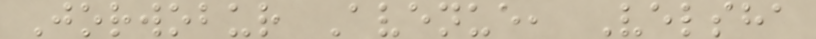Jorwobur Avenue, Velsha
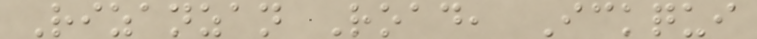Rizanzan Road, Ickqui
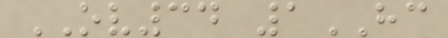OV34 1HC
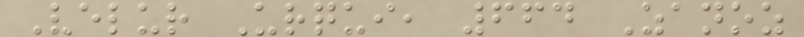Velur Urqui, 664 Zanoz
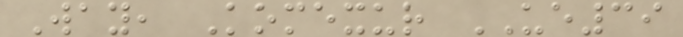Way, Komexur UE39
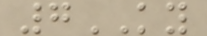7KY
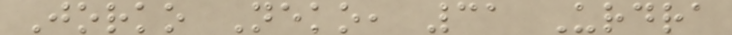Jorko Neko, 31 Urdra
